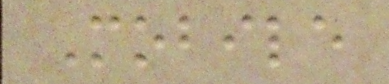Mobile
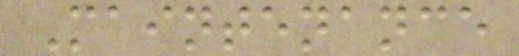Maintenance
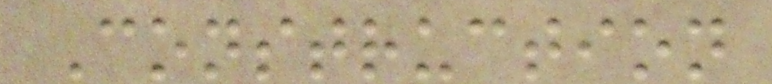Construction
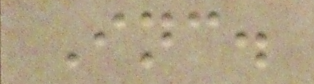Inc.
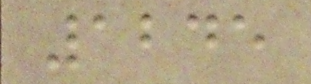1245
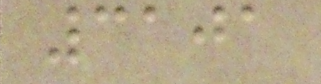3101
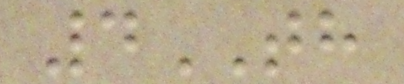4TH
